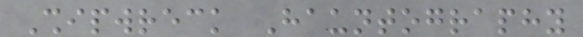Shipwreck Hauntography
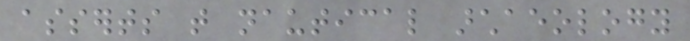asserts that nautical archaeology
